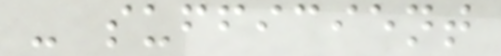- sufficient
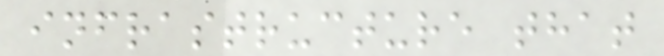infrastructure that
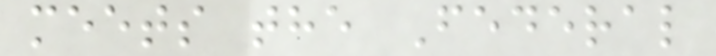meets the Federal
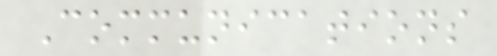Communications
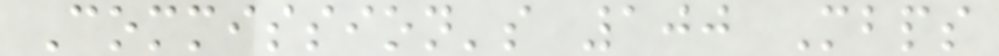Commission's 100 Mbps
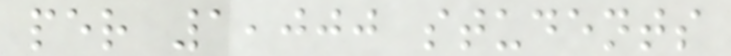per 1,000 students
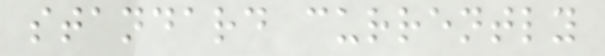standard currently
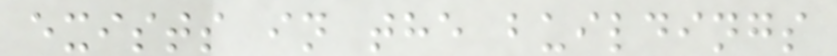exists in the buildings
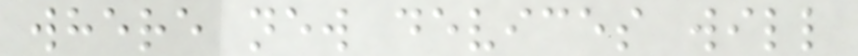where new devices will
